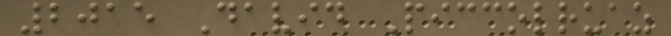2015 David Piccolruaz
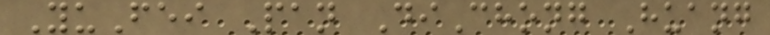YuFei Pan DiChong Huang
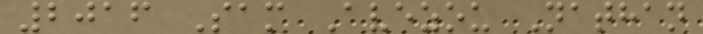2016 Sam Avezou Nathan
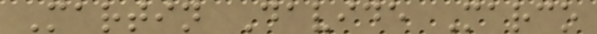Martin Davide Marco
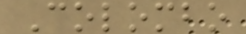Colombo
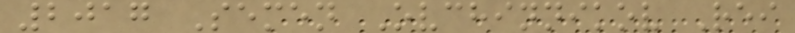2017 Semen Ovchinnikov Rei
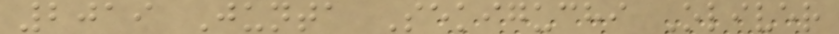2019 Junta Sekiguchi Oliver
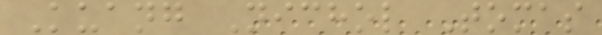Kuang Nichol Tomas
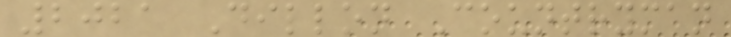2021 Dillon Countryman
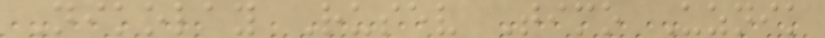Nikolay Rusev Timo Uznik
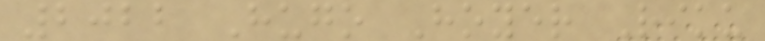2022 Hugo Hoyer Riku
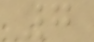7
